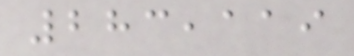283,119
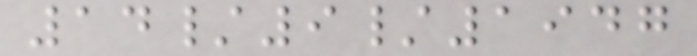14/9/1947
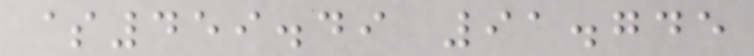$459.49 91.745
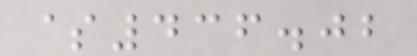$436.02
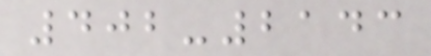402-2143
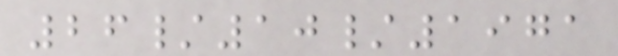26/10/1971
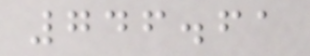746.61
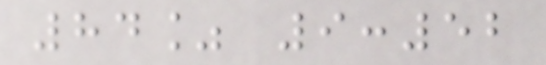84% 9:52
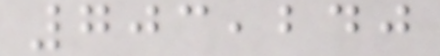703,240
